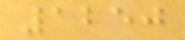1250
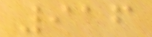916
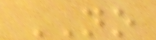NO
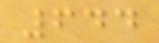644
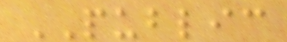PUBLIC
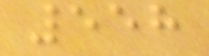558
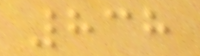838
